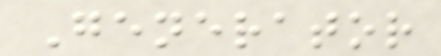Generator
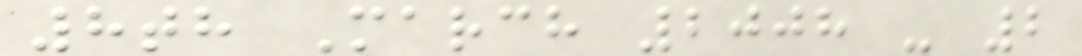8th March 2008 - 2
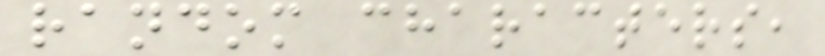random characters,
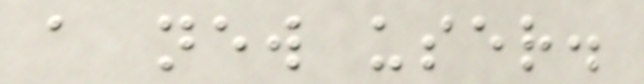a new user.
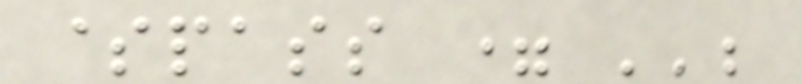$pass = '';
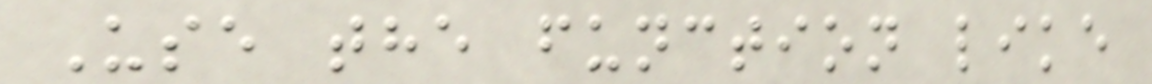Use the function like
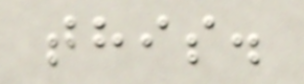this.
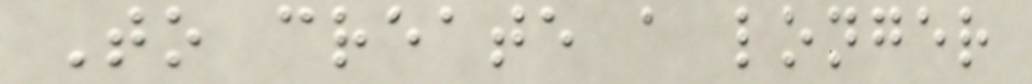To create a longer
